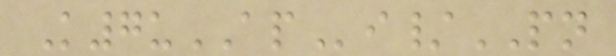K7uAPi/PN
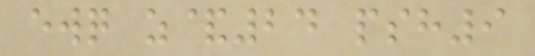ewq z&24 psh9
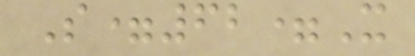S=62=X
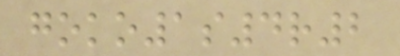goko1s4r2
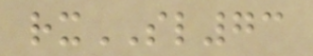rxSL73
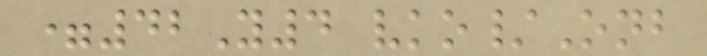=42Y4 vko/Onb
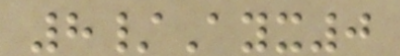8/Ayx0
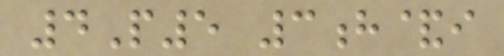4P5 3h&i
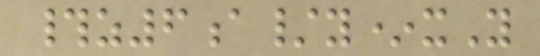#z6a/y*xY
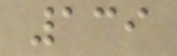139
